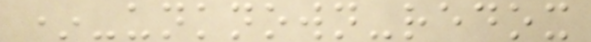*-unknown-redox
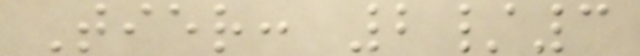Tier: 2/3
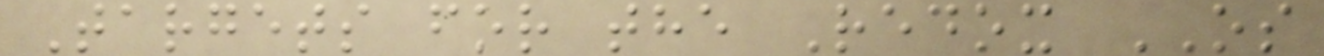Targets for the Redox OS
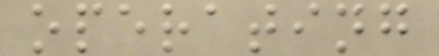operating
